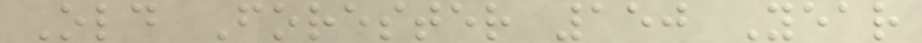Old Forester 150 Year
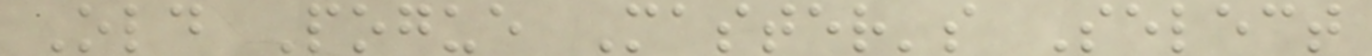Old Pogue Master's Select
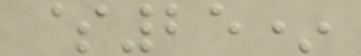$25*
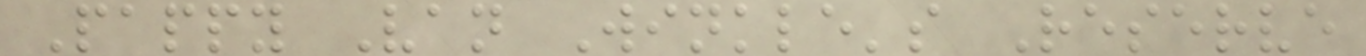Pappy Van Winkle's Reserve
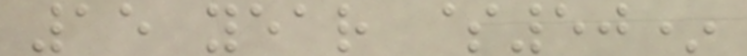15 year $50*
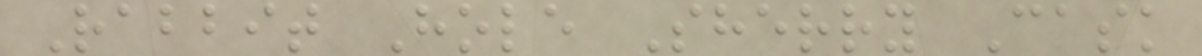Rabbit Hole Sherry Cask
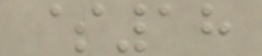$18
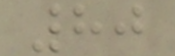80
